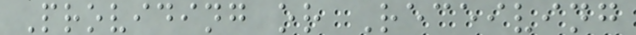Providing or Receiving
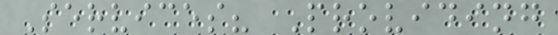Services? Providing
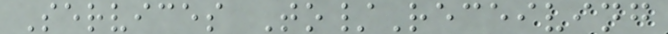Services To/Receiving
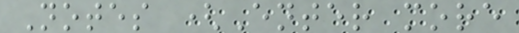Notes (Enter more
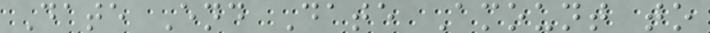Date End Date Amount to
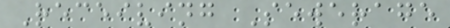Receiving Sewerage
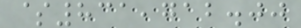$831,712.00
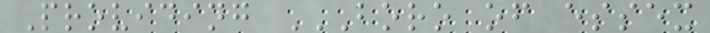Providing BORO OF ESSEX
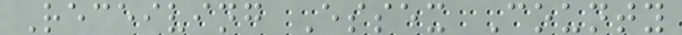Receiving Essex County
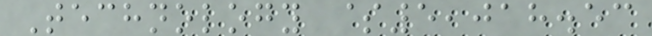Technology $5,018.53
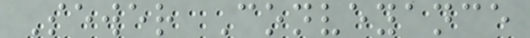Sewer Conveyance
